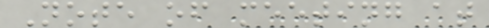Note of meeting at
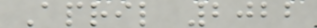April 2022
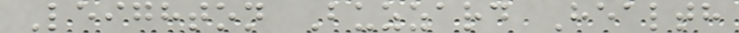Leighton Buzzard Health
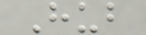Hub
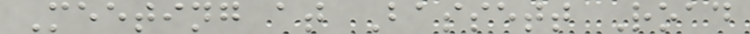Meeting at Bassett Road
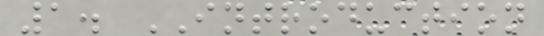1. INTRODUCTION
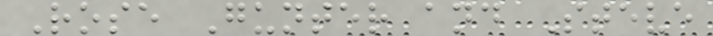Rose Gunter and Steve
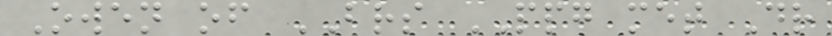Owen of BRS PPG met Dr
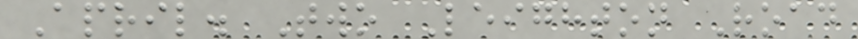April. Two Leighton Road
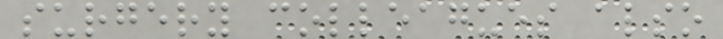surgery colleagues also
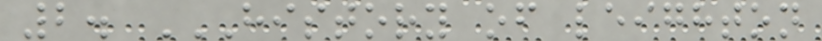2. HISTORY OF LEIGHTON
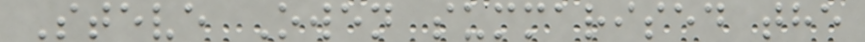Steve Owen summarised the
